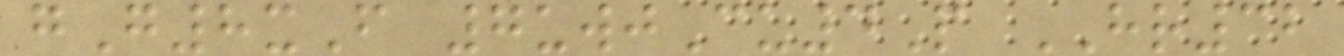gG8xF 7uwjCu4P HR32
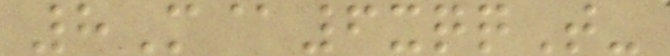8M@6xqqT-
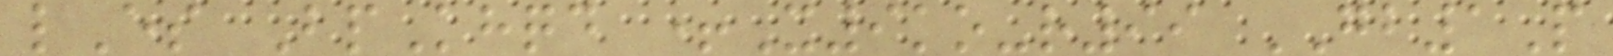lEs BpKhqd +X9ko-r99 GB1P
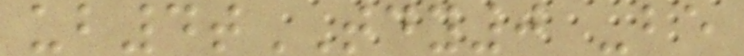ub4tTDY0 -be
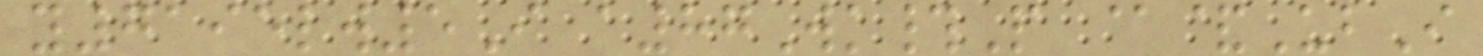y7195lw5I a87Wk#P @&UbI
